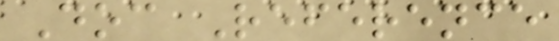Doc Reference
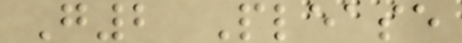G2 Please
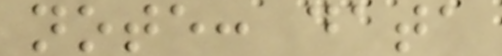note: data
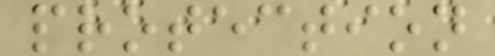protection
